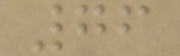76
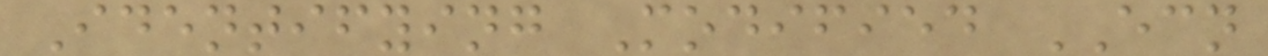Identifying Modified ECN
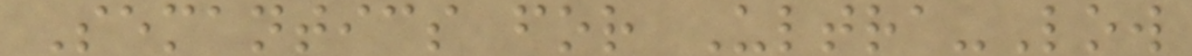Semantics for Ultra-Low
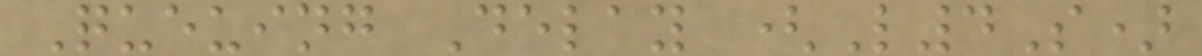Queuing Delay (L4S)
